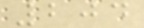204
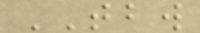TBW
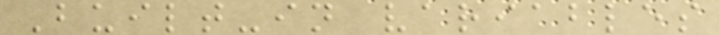Built-in variables
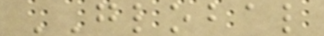GLOBAL
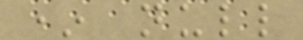* null
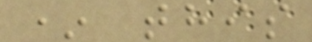* this
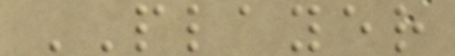PLAYER
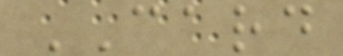CARD
